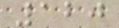120
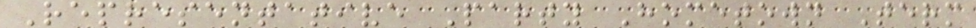Representative Party Hometown Term
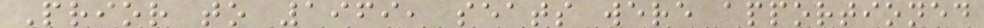Prior to 1969, seats were apportioned
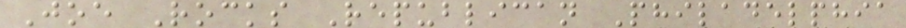Joe Rocks Republican Philadelphia
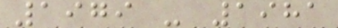1979 - 1981
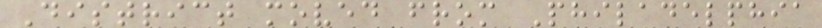District moved from Philadelphia
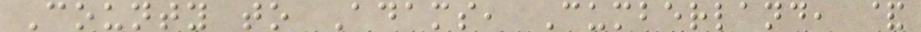County to Adams, Cumberland, &
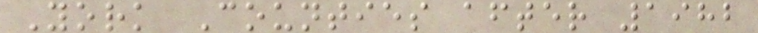York Counties after 1982
